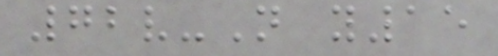72v-N y15
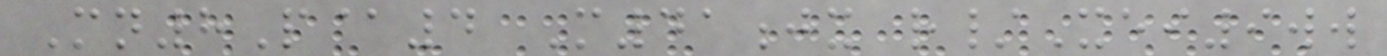Mn8P@4 M41jx r/Xei9ww
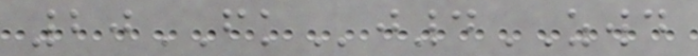20FKj4ZWD
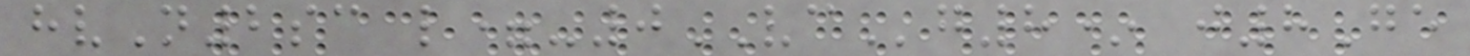hvN2sc l=-0VCg8* j8Ge
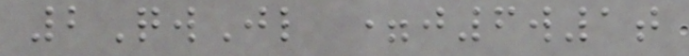2QwJl =j6w1t
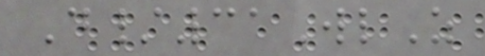D/31WlZ
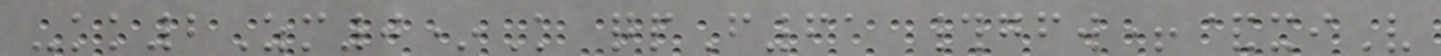-kk2Zm0*K qpF61 #gfw+&xiV
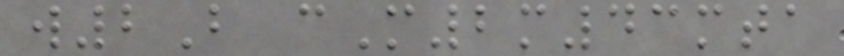w2B cM2m43mta
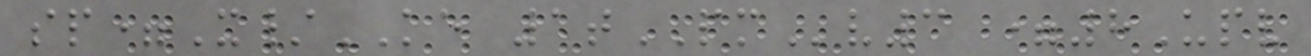sp=X/KE 1tPMv3 =8Upv
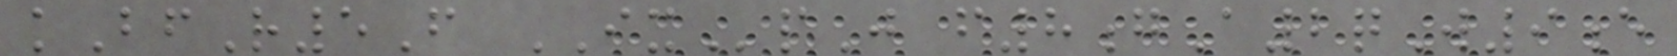kBfR5F IXpJ f8gA2qW9e
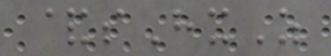&sHxZ
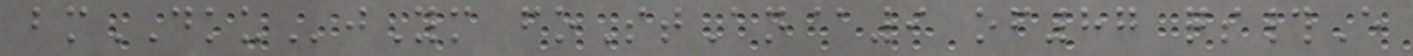bmDKUjYm foStAn@9 of87 qs#E
